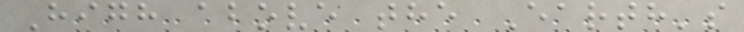High above the Earth's
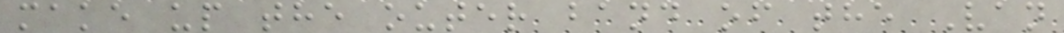make up the outer band of the Van
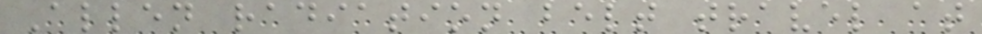Allen radiation belt travel at
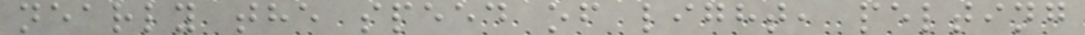nearly the speed of light, pelting
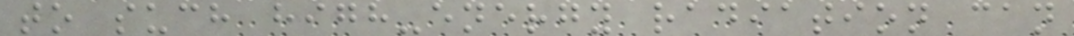to such high-energy radiation can
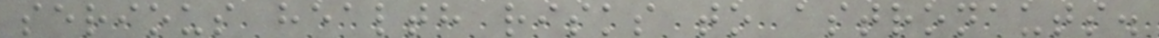serious health risks to astronauts.
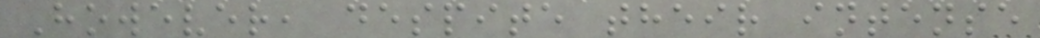However, despite their intense
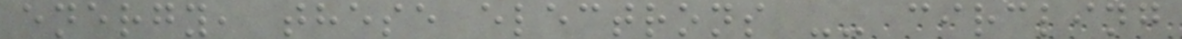energy, these electrons -- circling
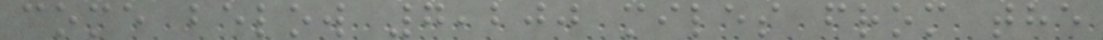come below 7,200 miles from the
